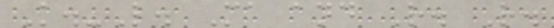K.-L. Ma and R. R.
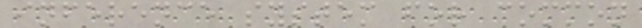inference system for common
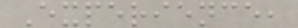Experience,
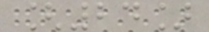[24]
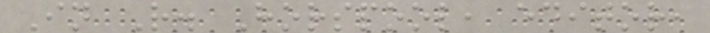In R. Horspool, editor,
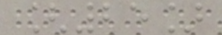[25]
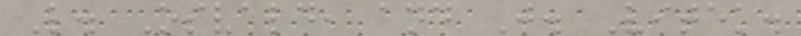L. Osvald, and J. Vitek.
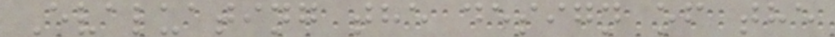Evaluating the design of the
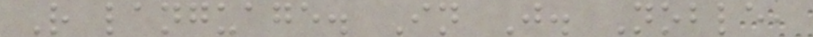R language. In J. Noble,
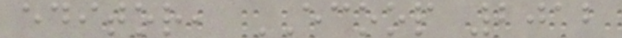editor, ECOOP 2012
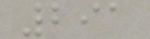291
